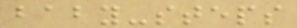baby-steps
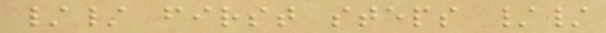// first steps //
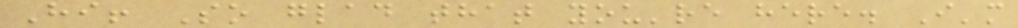Hi! So glad that you're here. I'm
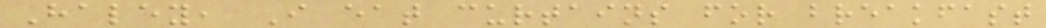Haley, I eat curtains for breakfast
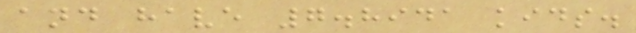and have 7.8941 kids.
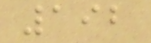192
